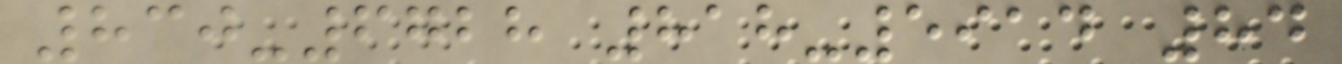830-6728 818-5914 84
